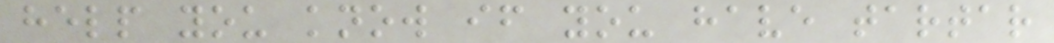help you know if you have tartar
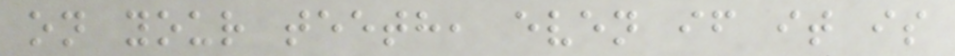on your teeth, even if it is
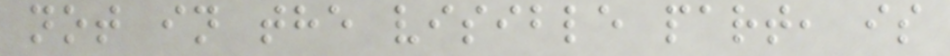not in the visible part, is
